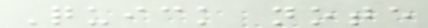Quick note
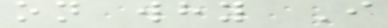on why I
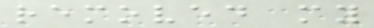removed my
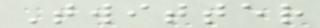Twitter
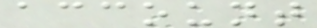account
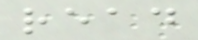read
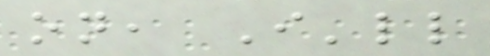on, I'll
